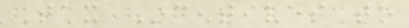Tax Incentives to
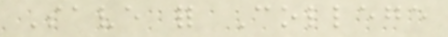Save for College
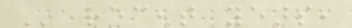In recent years,
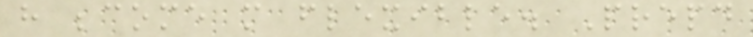have become more flexible. Prepaid
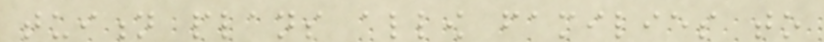tuition plans allow families to
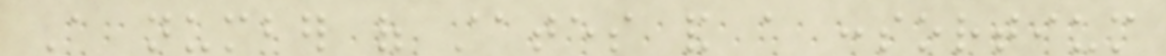A number of states and a consortium
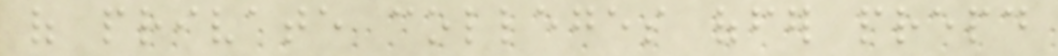of private colleges offer prepaid
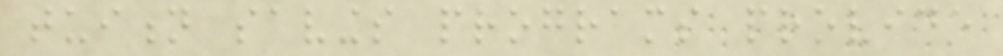tuition savings programs provide
